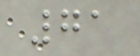71
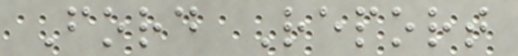Ford Report
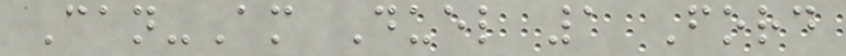Can-Am Duel 1 Ford
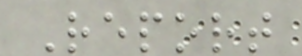Report
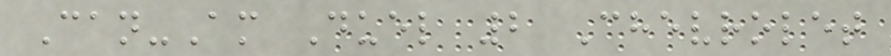Can-Am Duel 2 Chevrolet
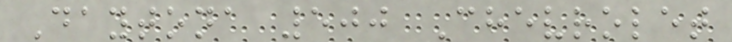Daytona 500 Chevrolet
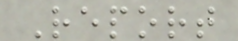Report
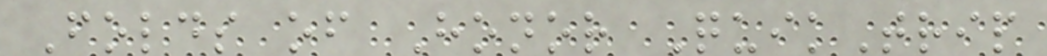Folds of Honor QuikTrip
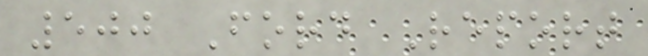500 Ford Report
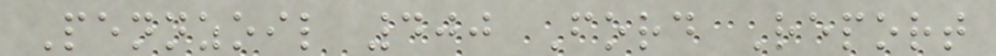Pennzoil 400 Ford Report
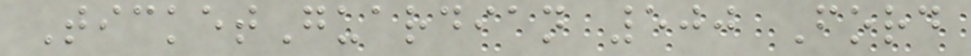TicketGuardian 500 Ford
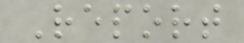Report
